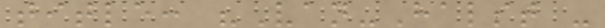title: "Van-Halst -
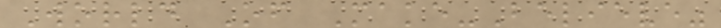World Of Make-Believe"
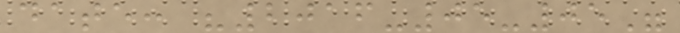date: "2016-05-05"
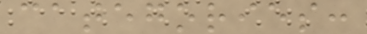categories:
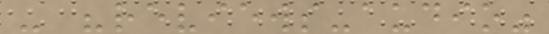- "reviews-audio"
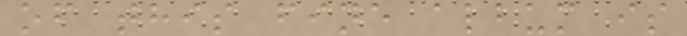of this fine album is
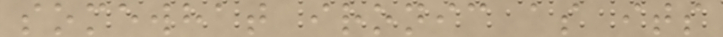somewhat ironic as its
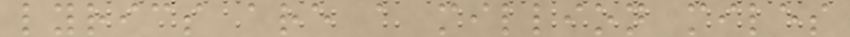lyrics are a million miles
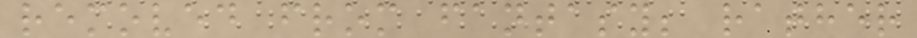removed from fantasy; rather
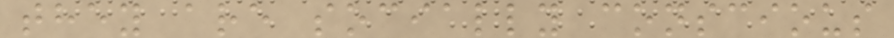they are socially conscious
